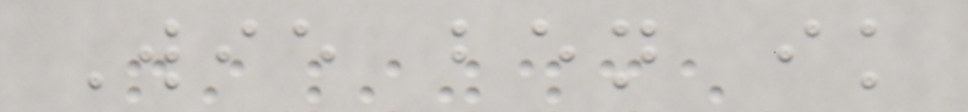Wie ben ik
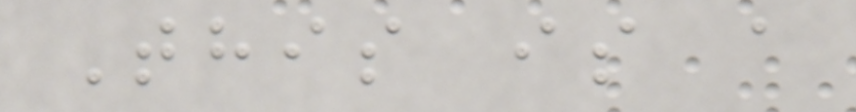This is a
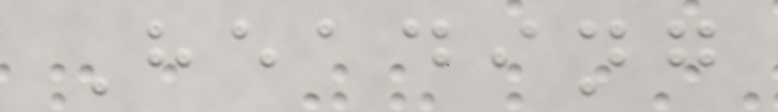Heading
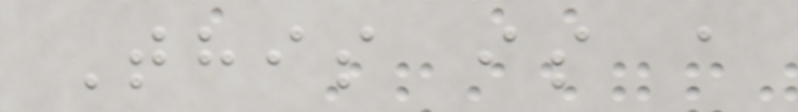This is a
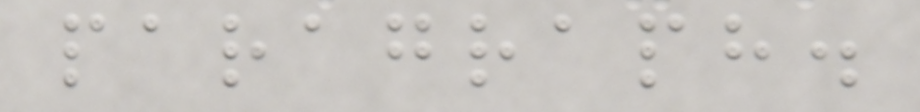paragraph.
